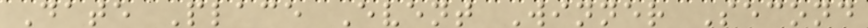Date Place Event Winner Second
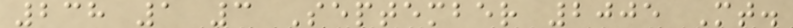238 1 3 September 2005 Mt.
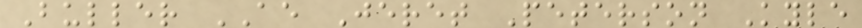Buller AE Jeret Peterson Kyle
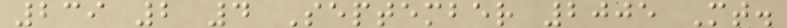239 2 4 September 2005 Mt.
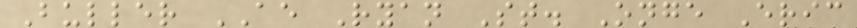Buller AE Ryan St. Onge Eric
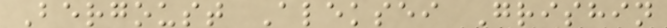Bergoust Aleksei Grishin
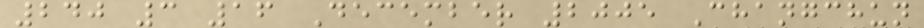240 3 16 December 2005 Changchun
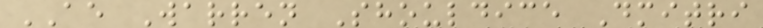AE Warren Shouldice Dmitri
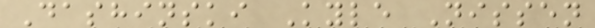Dashinski Kyle Nissen
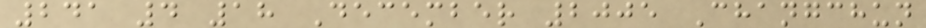241 4 18 December 2005 Changchun
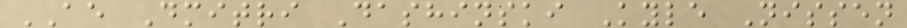AE Dmitri Dashinski Kyle Nissen
